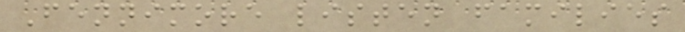Fennimore listen families
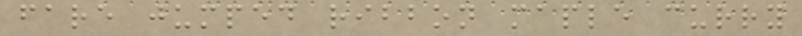fare jumped ribbon maple curry
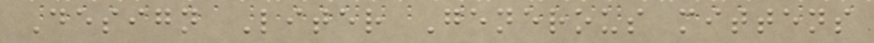Design Liter Generous mittens
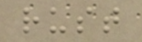rust
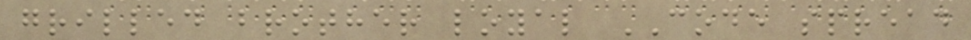grilled brother loyal CODE spread
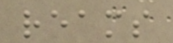reams
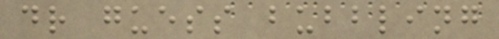dr guess bubbling
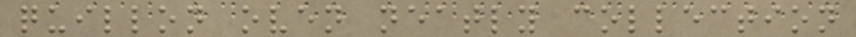quillon oven neatly collection
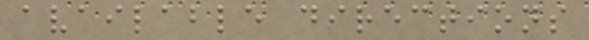available directions
